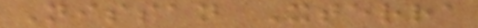Nissan Xterra
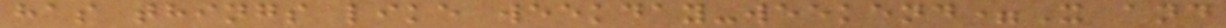has things like weekday-weekend=X and
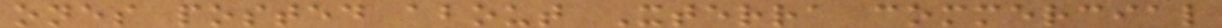ones posted about Xterra commercial
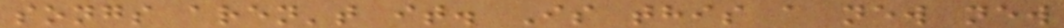songs aren't it. Is this a new new
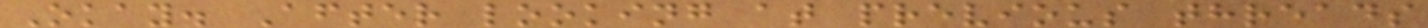Okay. After looking at previous threads
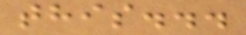this...
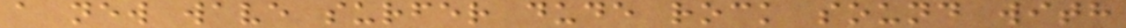a new wave surfer dude rock sound with
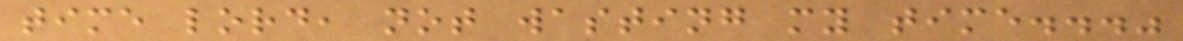time lord, not wasting my time..."
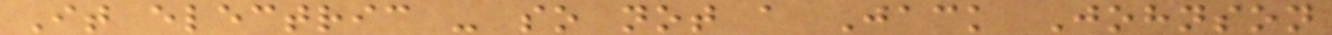It electric - so not a Jack Johnson
